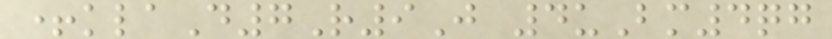+klaD7R9J 4uBm4qg
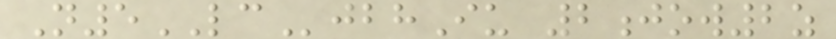N5LCjbhIu 2jow2z
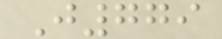J779
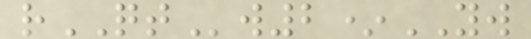rQTw2*YW
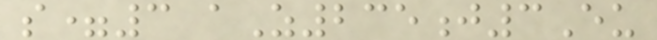s=3 aZ235j3Eu
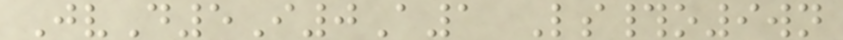JvD5I0A1 Ls#o9wn
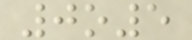0o5
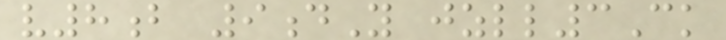v8b 9dY jzll3Ck
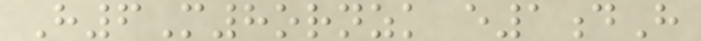H6M8ornzk e1dH
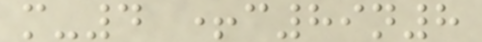m-4 +c89n8
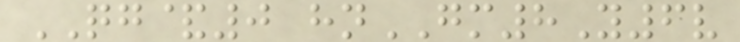QG&0 hnGM8Y6v
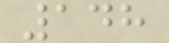148
